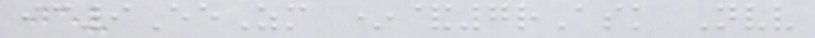ic9EeZm *&7rAsk Nvv
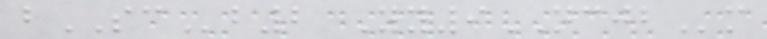bSCb2 Yy9NCJBm
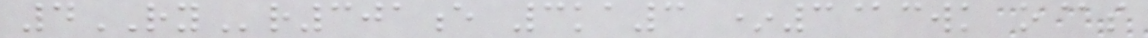4RYr301e 3ka3 *3@cwk o@s
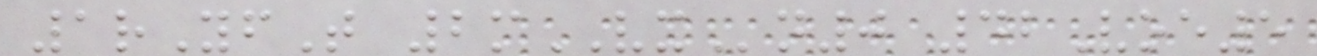1rYfT 2mVXn0 42Voe5
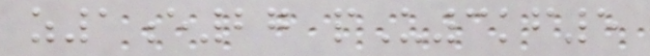z1e27 pU3kf5
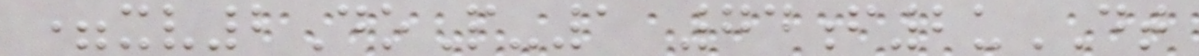=xv2DoP-1 74f2uDT
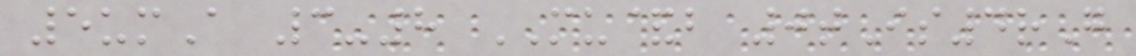5umA 3-8 MU&b 0tIs4rG
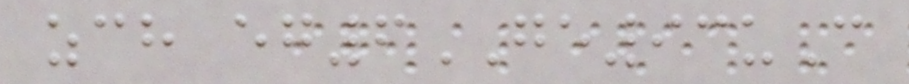zch eg6GE93uC
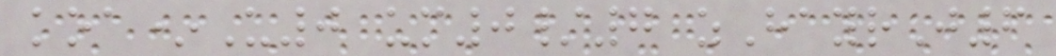koa*U0 um0/7 zHayrJ6
